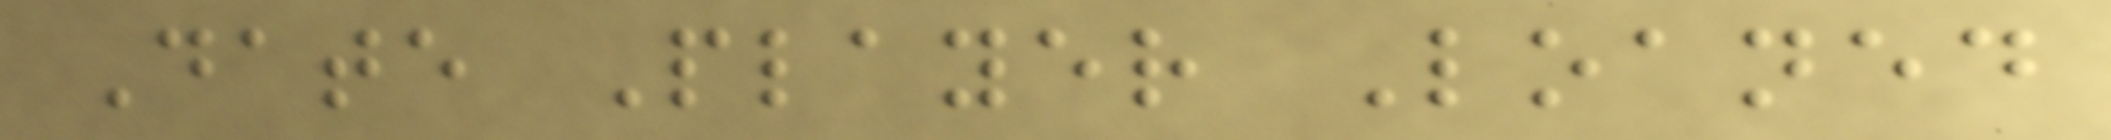Date Player Loaned
